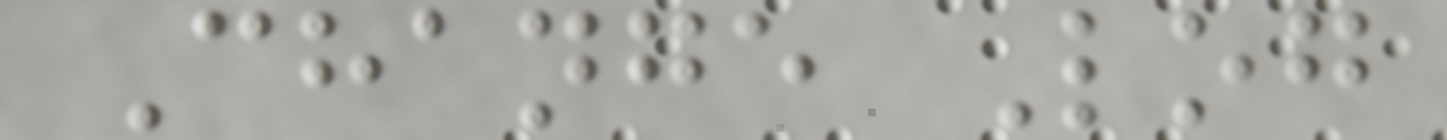Change Log
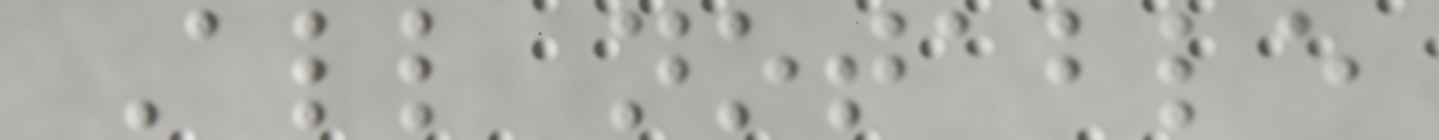All notable
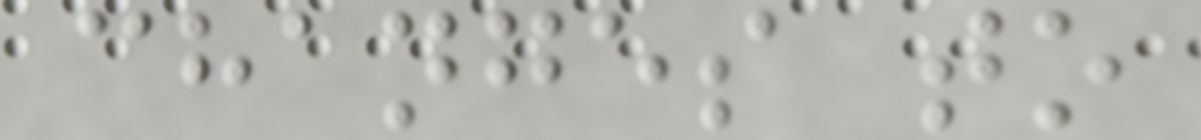changes to
